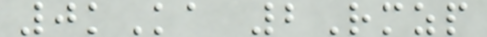0kKa 2Rmzp
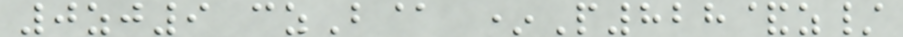0zj9 czB@ *P828&z/
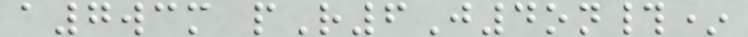a7wcm pR6J4on#*
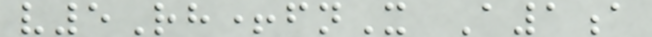v5Rh+fnX A1a
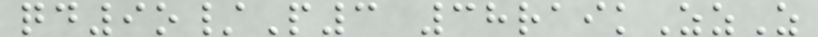qd9o/P3 38raikZzZ
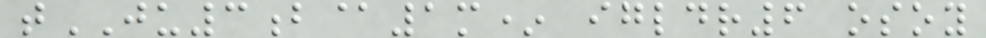tJU3b@1m* igldr6 osoy
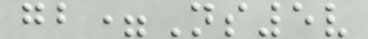gb=Ns5v
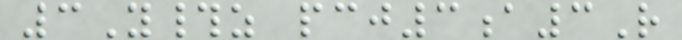3Y#z pcj3a3R
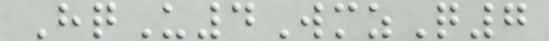HqU4WmzQ7
